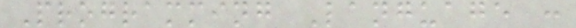Programming Language :
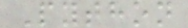Python
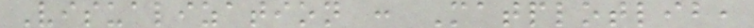Visualization : Matplotlib,
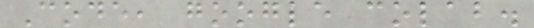Code, google colab.
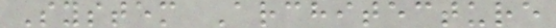System Architecture
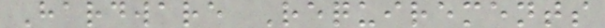Hardware Requirements
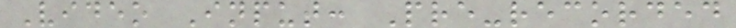Video Input: Pre-recorded
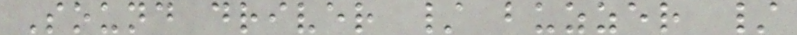Sound driver / buzzer /
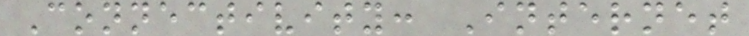Connectivity: Internet
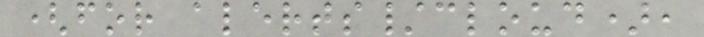(for alerts/cloud),
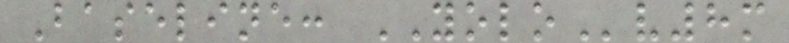Baseline: YOLOv8m
